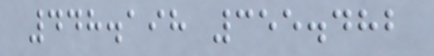448.198 355.482
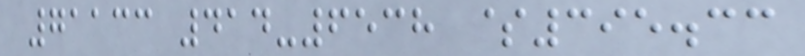71133 414-6538 $395.33
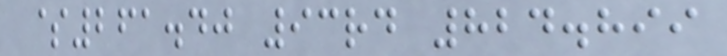$261.40 93rd 824.899
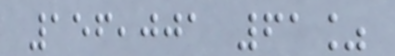156,001 61%
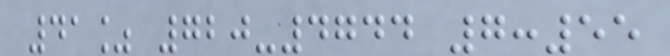41% 720-4744 7:55
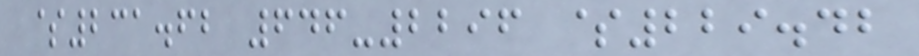$231.62 646-2296 $229.42
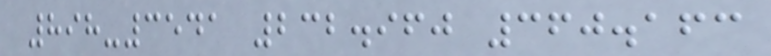898-3541 232.960 360.163
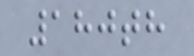180th
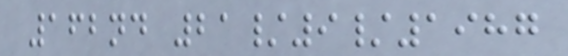162nd 21/9/1987
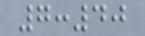7:40
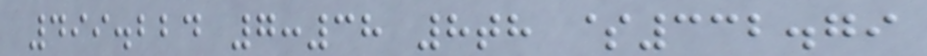499.224 7:38 8th $332.79
